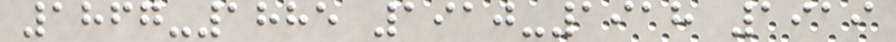1867-1885 1910-1918 1919
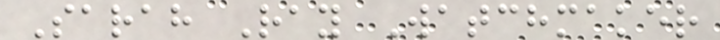Sarah Ray Watchmaker
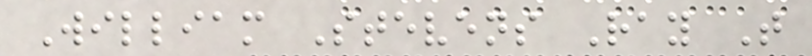William Stevens Ray T
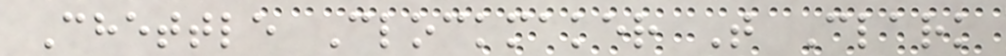Chettle Clockmaker T Clark
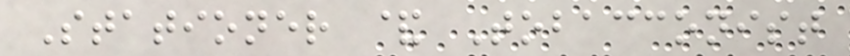Stationer & Tobacconist
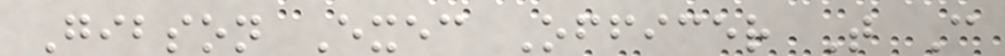Gibson Exec Officer T C
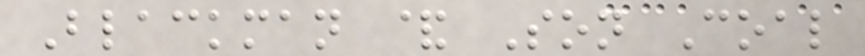Blackman & Son Coal
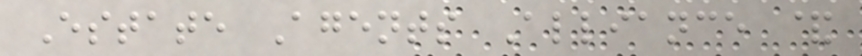Estate Agents Alliance &
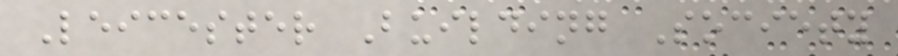Leicester Building Society
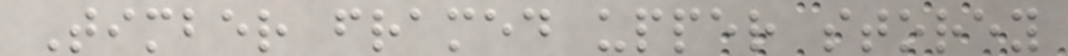Timber framed upper storey
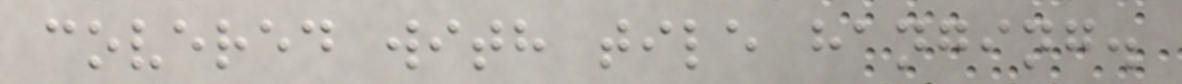covered with tile hanging.
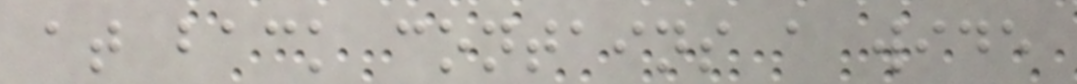at back contains a wide
